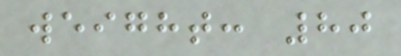weight: 80
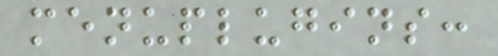menuplugins:
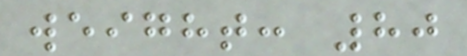weight: 80
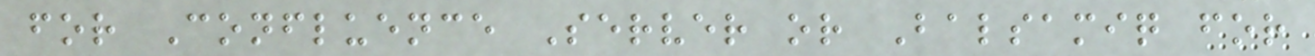for Confluence Server or Balsamiq for
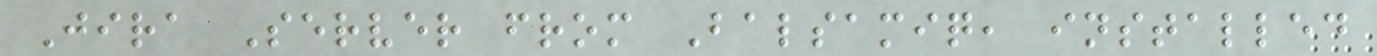Jira Server from Balsamiq, installed
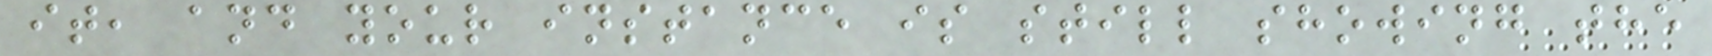it, and your instance is still showing the
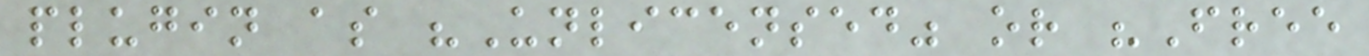plugin as "Unlicensed" or "Free
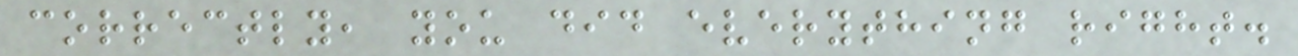correctly, you did everything right.
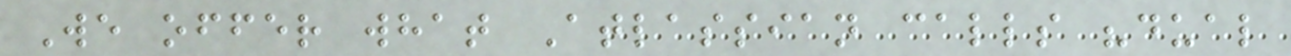We offer what Atlassian calls "dual
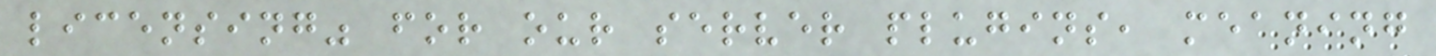licensing" for our server plugins, meaning
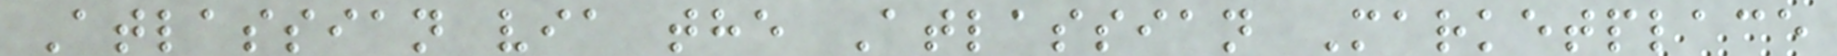Atlassian via the Atlassian Marketplace
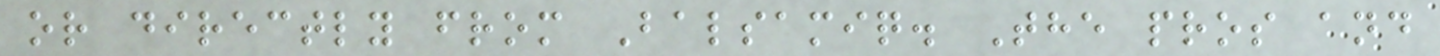or directly from Balsamiq. The pros and
